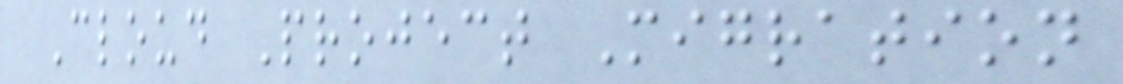Cloud Project Migration
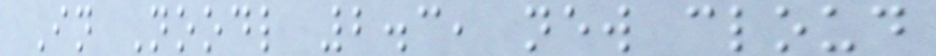In Noodl 2.3, new cloud
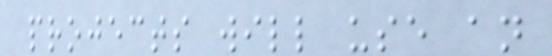projects will use an
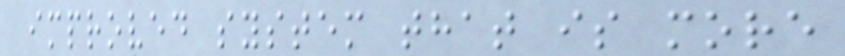improved system that is more
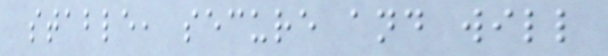stable, secure and will
